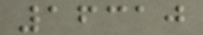16310
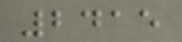2415
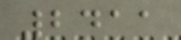2411
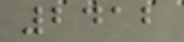2412
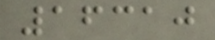16310
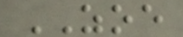ZOE
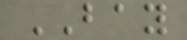BAY
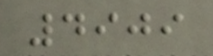4909
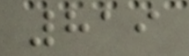819
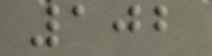102
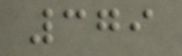379
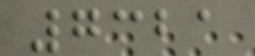7321
